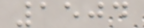1504
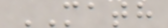MATH
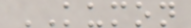KUMON
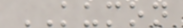KUMON
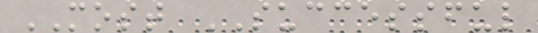MOST SUCCESSFUL
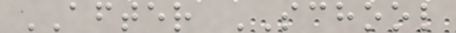AFTER SCHOOL
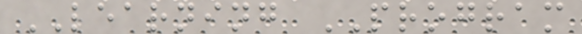LEARNING PROGRAM
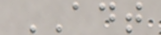ADT
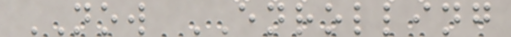NOW ENROLLING
